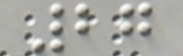27
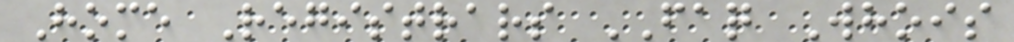Home Registrars FAQ Whois
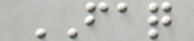FAQ
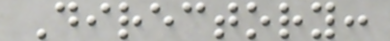Directory:
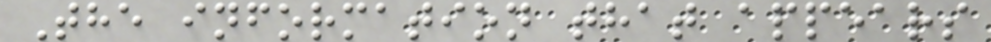The information that appears
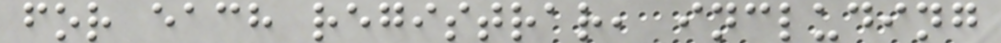for each registrar, including
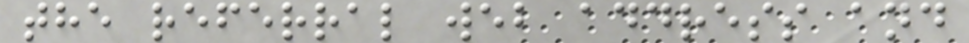the referral web address and
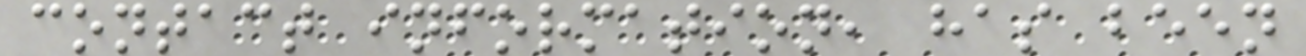contact information, has been
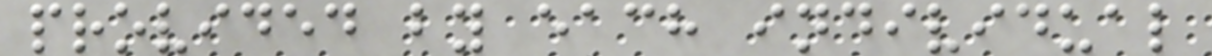provided by each individual
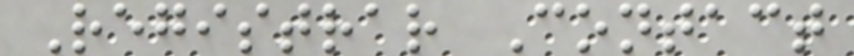Registrar Contact
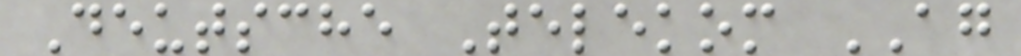Deutsche Telekom AG
